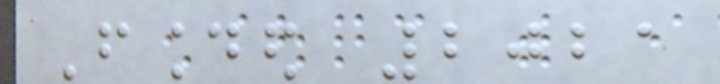Founded 2021
